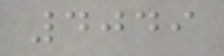4049
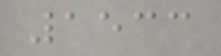1533
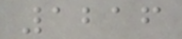1216
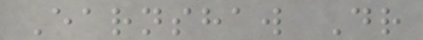Earnshaw Dr
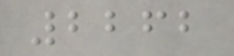2262
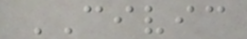CIVIC
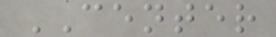CENTER
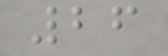26
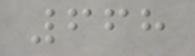668
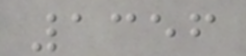1356
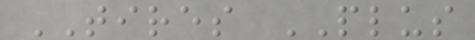TIRES PLUS
